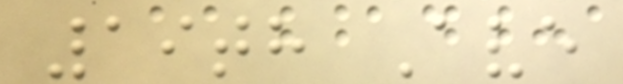19th Ave
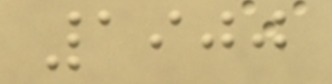1900
